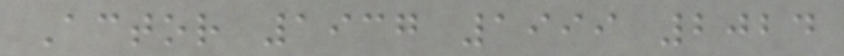Actor 1937 1999 2024
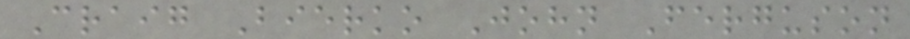Craig Bierko John Ferguson
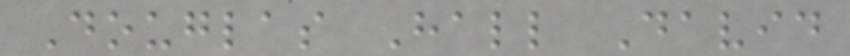Douglas Hall David
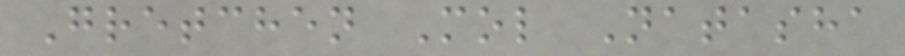Gretchen Mol Natasha
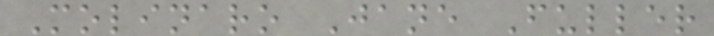Molinaro Jane Fuller
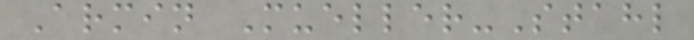Armin Mueller-Stahl
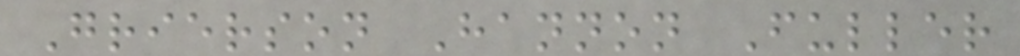Grierson Hannon Fuller
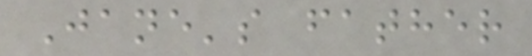Jane's father
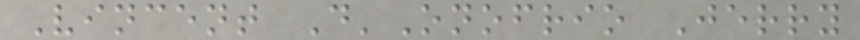Vincent D'Onofrio Jerry
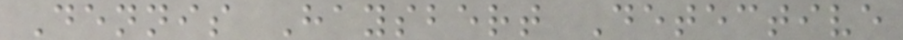Dennis Haysbert Detective
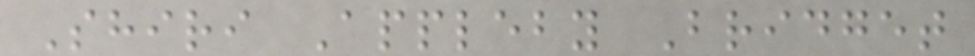Shiri Appleby Bridget
